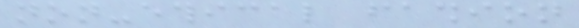non-ethical fashion
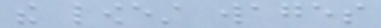the lowest wages
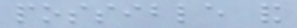possible and
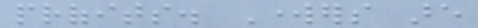profits. Workers are
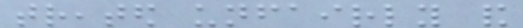treated unfairly and
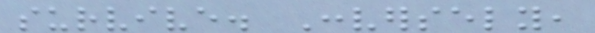survive. Conversely,
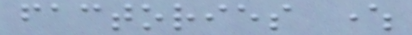factories where
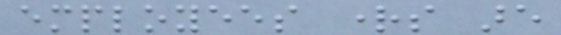employees rights are
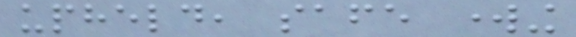upheld, safe working
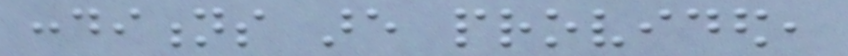conditions are provided,
